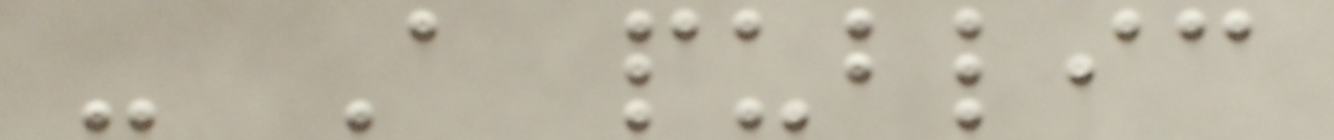- A public
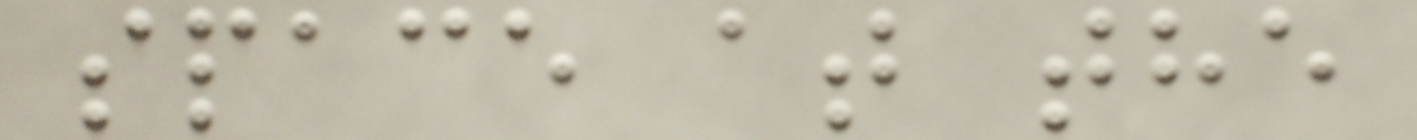space at the
